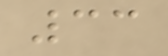33
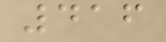416
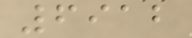6912
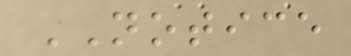NOTICE
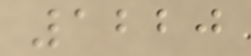1220
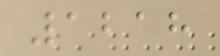1218
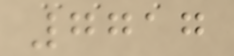7717
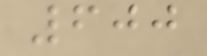600
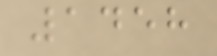1458
